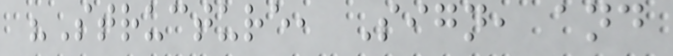"Structure, Sign, and
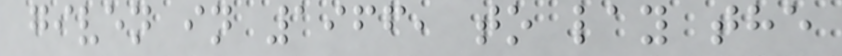given in 1966, to lay the
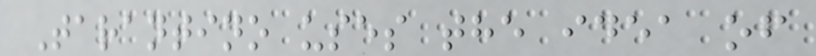Tarantino uses the idea of
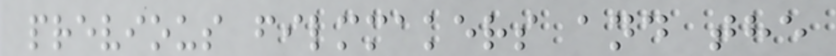previous filmmakers and the
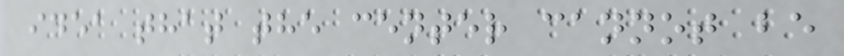idea that the center cannot be
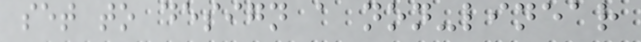set to design a non-linear
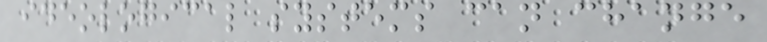ideological systems can change
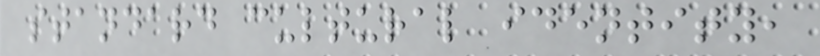standard cultural identity,
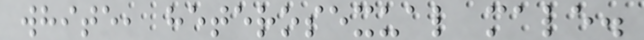white, heterosexual male.
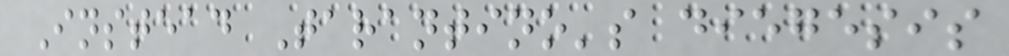Instead Tarantino's diegesis
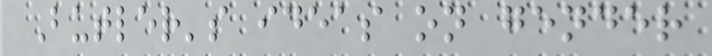Butler's ideas on gender
